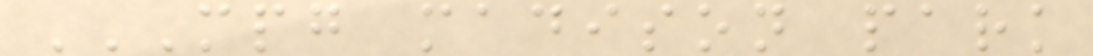MPG MADISON PARK
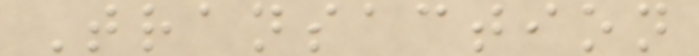Transaction
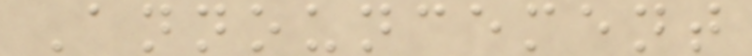Announcement
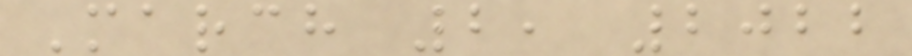March 2, 2022
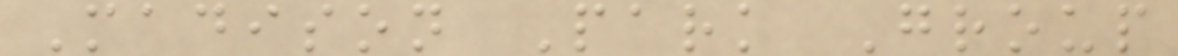Madison Park Group
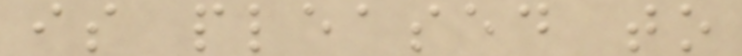is pleased to
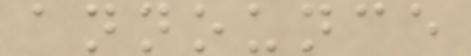announce
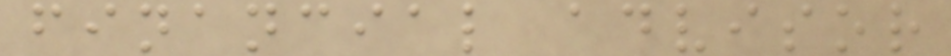financial advisor
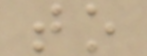to
